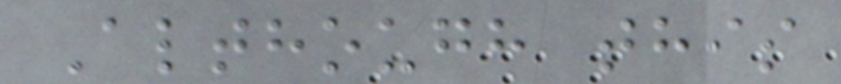Although this
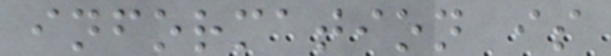information is
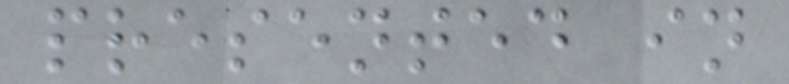presented in
